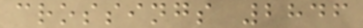crossings 2846
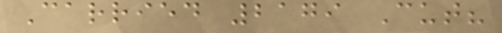Carried 2179 Cut?
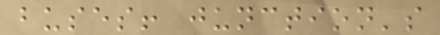buses! junction's
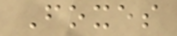Foxes
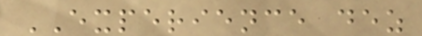EXPERIENCE dez
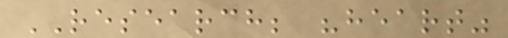RESEARCH; "heart"
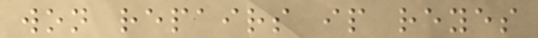won repairs ip reyes
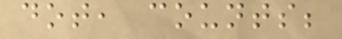dot, counts;
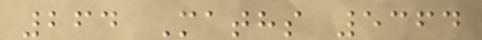264 Maths 5364
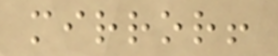mirror!
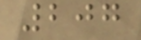207
